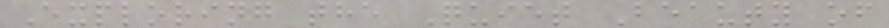Exploring the Quiet Beauty of
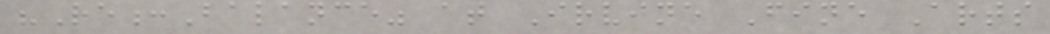"Re:Balance" at Irvine Fine Arts
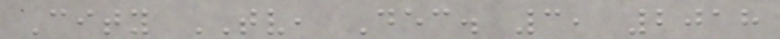City TV, Dec. 3, 2018
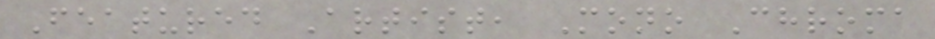Featured Artist, Mono Chroma
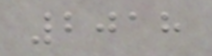2018
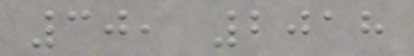30, 2018
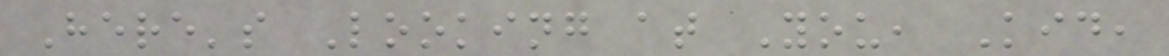Here's Looking at You, Kid,
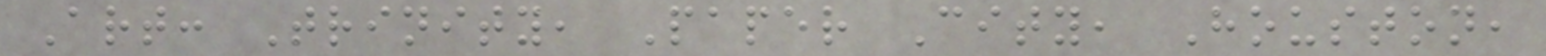Art: Trinity, Paper City, Houston,
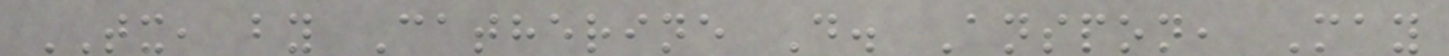TX, by Catherine D. Anspon, May
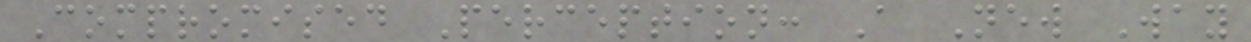Compromised Perception: A New Way
